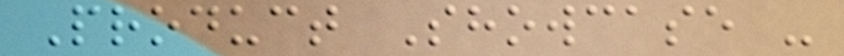Product Showcase -
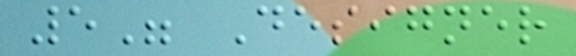5" Designer
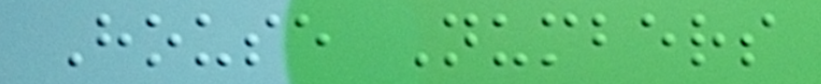House Numbers
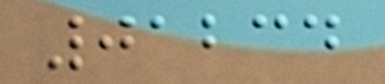01234
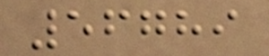56789
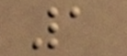1
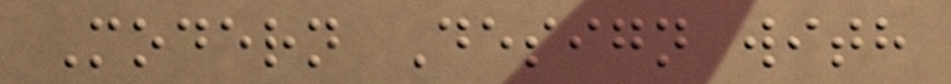Modern Design with
